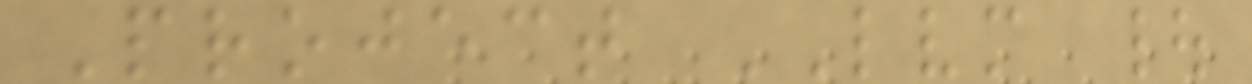Project LVM |
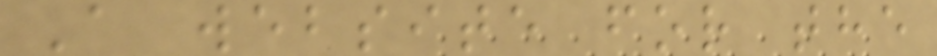A website for the
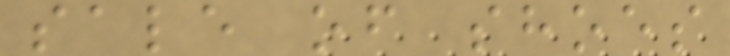sale of shoes
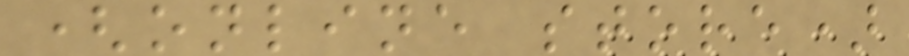(online store)
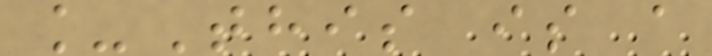_This is a
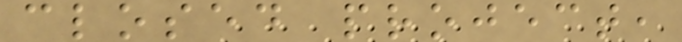closed project,
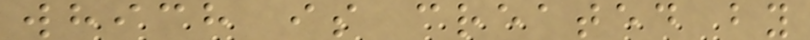which is created by
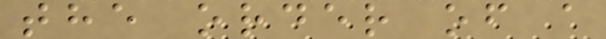the order of a
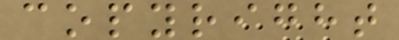copyright
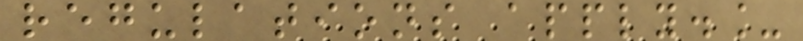regulations apply._
